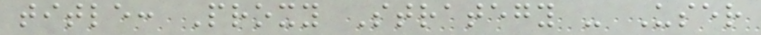title: Proxy Strategy - User
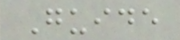Guide
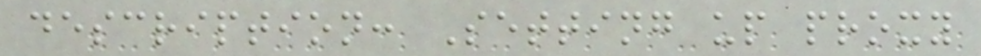description: Setting up proxy
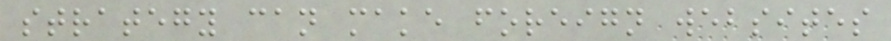strategy can make foreign websites
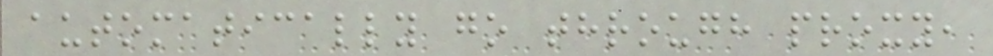automatically go through proxy,
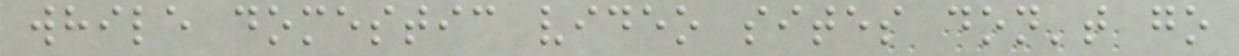while domestic video sites don't go
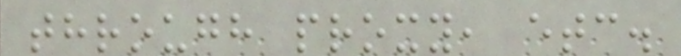through proxy, etc.
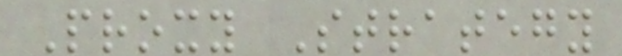Proxy Strategy
